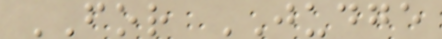FOR JUDGE
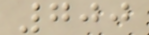700
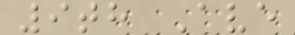9th Ave
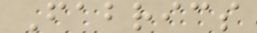Fabrics
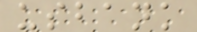usbank
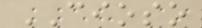CIOSO
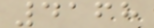4168
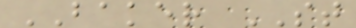BAKER ST
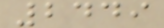2449
